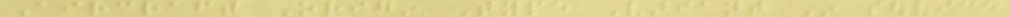Aircraft Origin Type Variant In service
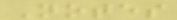Notes
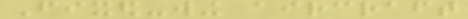Fixed-wing aircraft
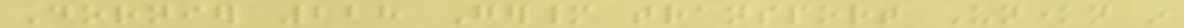Dornier 228 Germany transport Unknown in
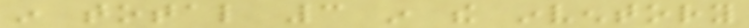in total 3 in the inventory
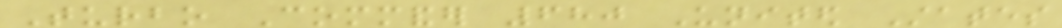Turbo Commander 680 United States
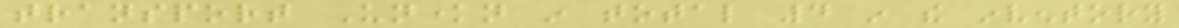transport Unknown in total 4 in the inventory
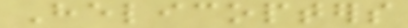Helicopters
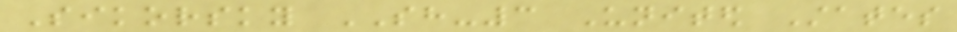Sikorsky SH-3 United States
